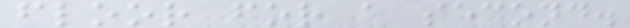floor for a second.
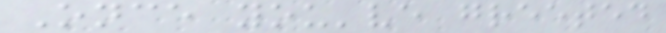Once you've greeted
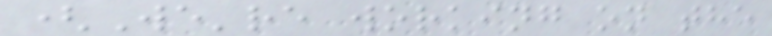(We're working on the
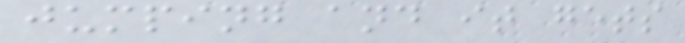jumping and it gets
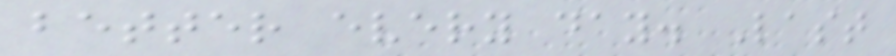better every day. Last
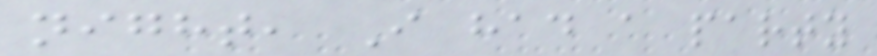night, I had a party
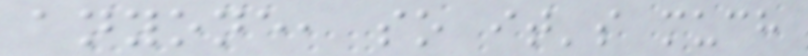anyone, so it's much
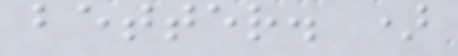better. )
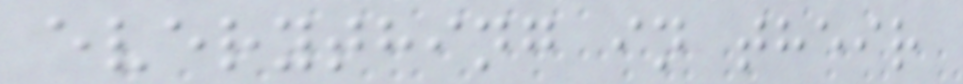everything in their
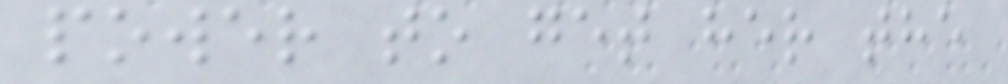power to get her the
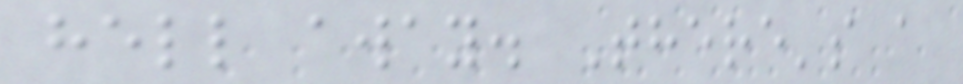hell away. There's a
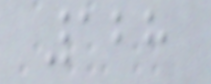128
